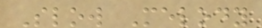Slow Melody
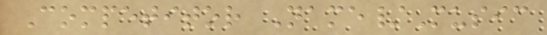Competitor Name/Music
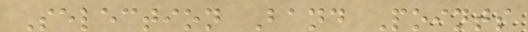Selection Band Points
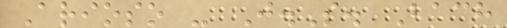Arioso - J.S. Bach
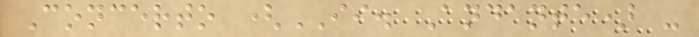Concerto (II. Andante) -
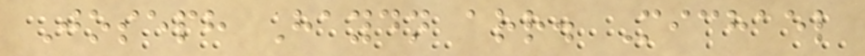Joseph Haydn arr. Michael
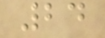24
